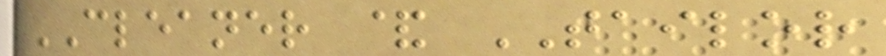CLEANER & TAILOR
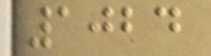1024
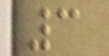3
